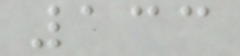133
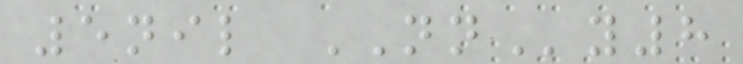5nil NNy8
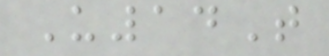U14T
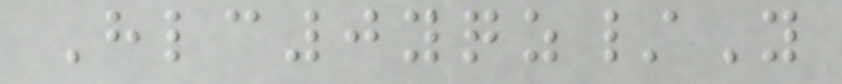Hlc0yqz/Y
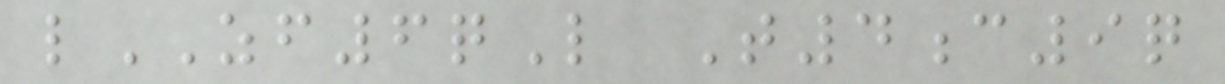lZF6qL T4c9q
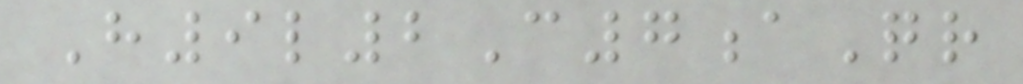H9l2C7aQr
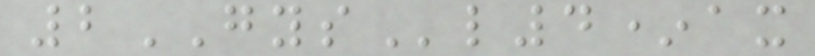2GYSl4*ax
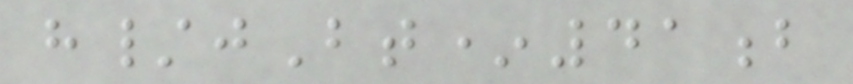h/jBt*41b
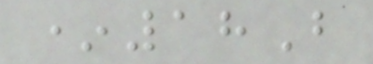*18B
